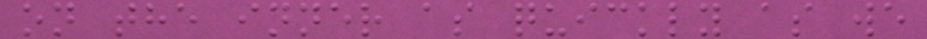on the inner as quickly as we
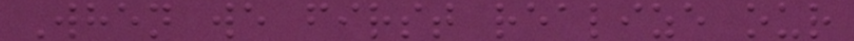When we first realize our
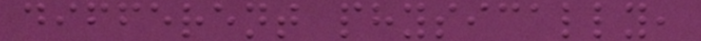different physically,
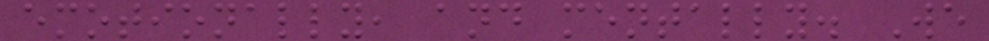emotionally, and mentally. We
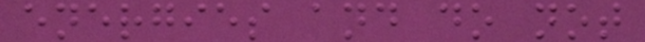energies and do not
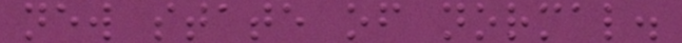new state of normal.
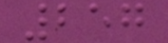257
